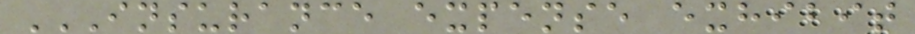INSURANCE EXPENSE EXHIBIT
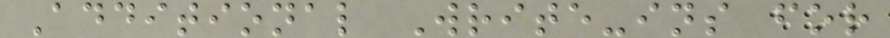Additional Write-ins for
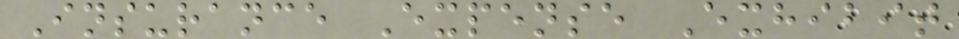Insurance Expense Exhibit
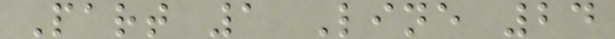Part 1 Line 24
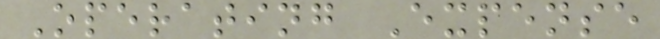Operating Expense
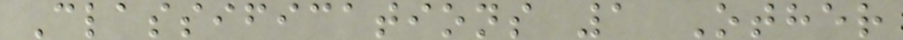Classifications 1 Other
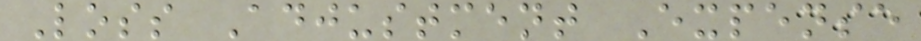Loss Adjustment Expense
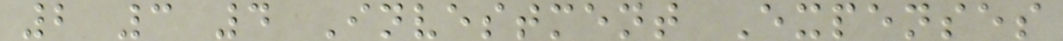2 3 4 Investment Expenses
